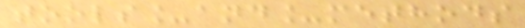tools_and_methods
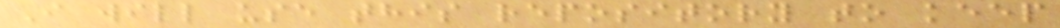I will use this repository to keep
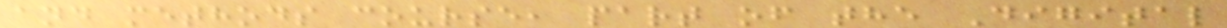and methods course, part of the Digital
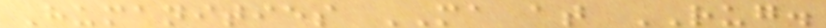Humanities MA at RUG.
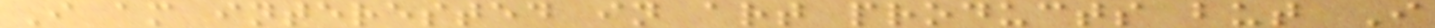I am interested in art products but I
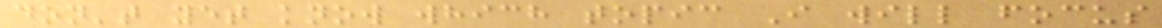don't yet know which topic I will focus
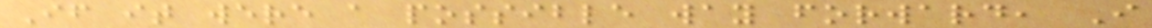If it were a possible way forward, I
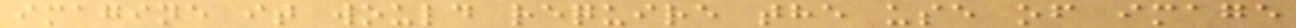imagine it would require the use of image
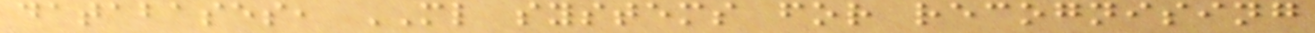databases, ML systems for recognising
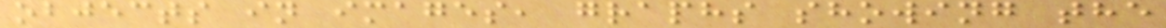objects in images, graphs showing the
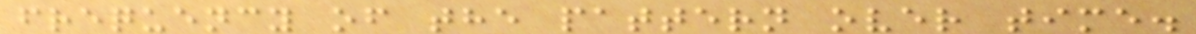frequency of the pattern over time.
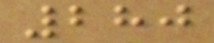280
